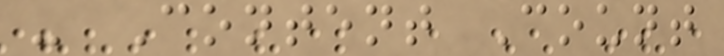- Content Count
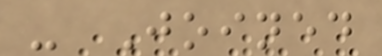- Joined
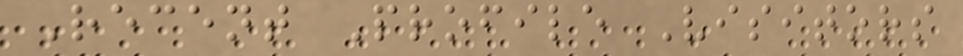Recent Profile Visitors
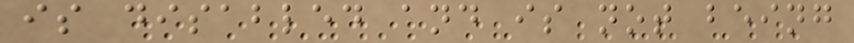is disabled and is not being
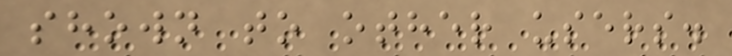shown to other users.
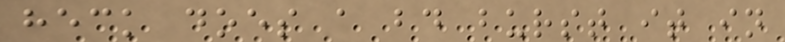heck does a bd burst it in
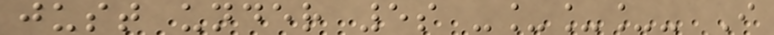just under 5s -___- I
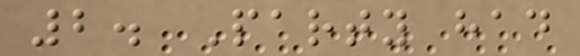2. Party had
